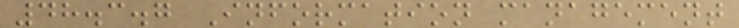48.3.7 Information management
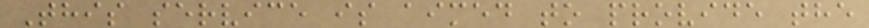This service is aimed to provide the
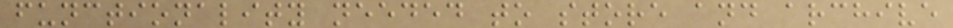functionality needed to store and archive
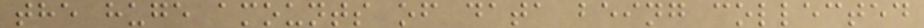the huge amounts of data being collected
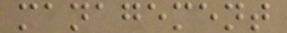management
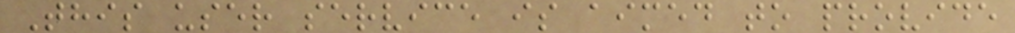This user service is aimed to provide
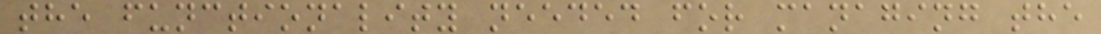the functionality needed for managing the
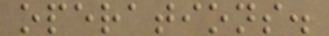operations.
